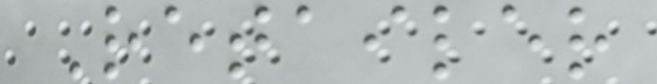Retailer
